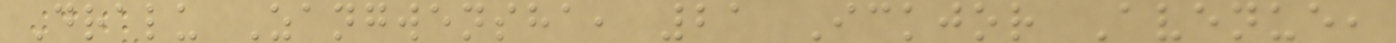Dralu Zangwensha, 21 Ickjor Avenue,
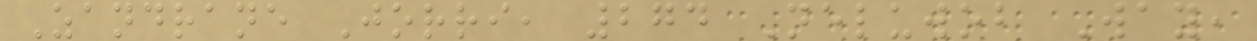Zandrane Jorri, 274 Neluwob Way,
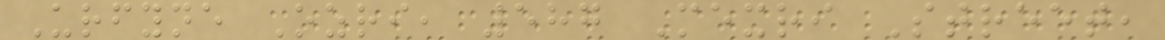Urfyne Ozri, 587 Mexri Street,
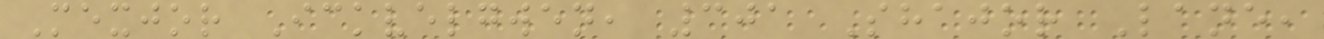Mexjor Ickvelgwen, 301 Shajor Lane,
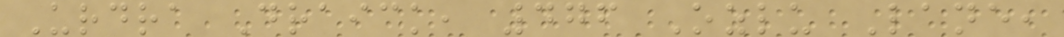Urdra Draick, 476 Ozlu Lane,
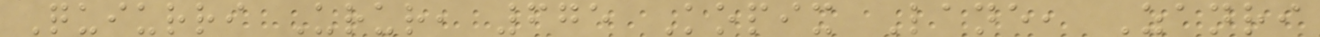Quiurri Urur, 675 Kopix Lane, Zanri
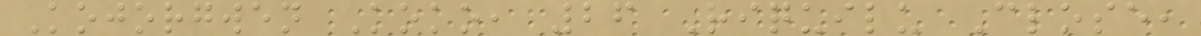Kojorgwen Koko, 26 Riquilu Close,
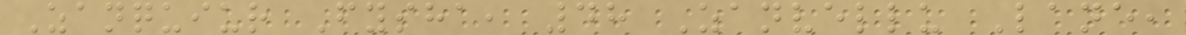Zanquiur Fysha, 48 Zanvellu Lane,
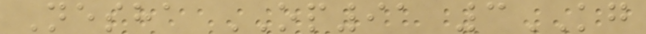Nesha OP91 3KG
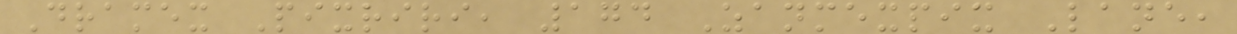Dramex Pixriri, 174 Zanmexpix Lane,
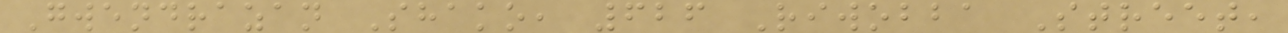Gwendrazan Shako, 626 Riwobba Street,
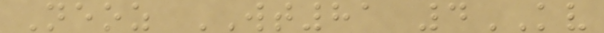Neoz WT81 4KV
